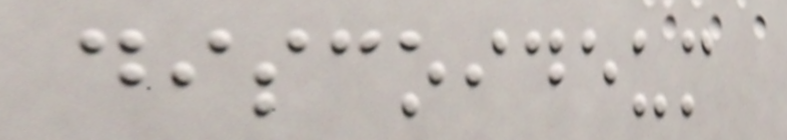discoideum
